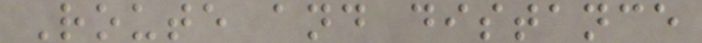Route and distance
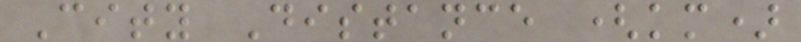City Distance (km)
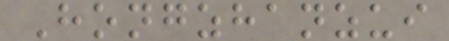Hongzhanzui
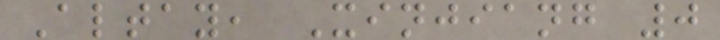Altay, Xinjiang 0
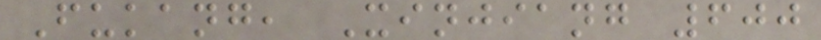Fukang, Xinjiang 600
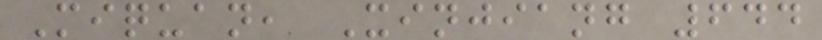Miquan, Xinjiang 644
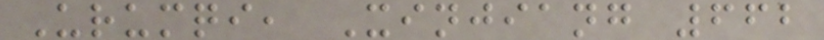Urumqi, Xinjiang 662
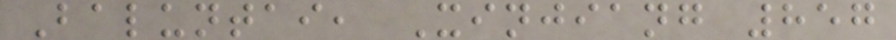Baluntai, Xinjiang 857
